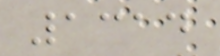1314
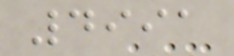4991
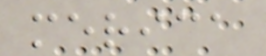merica
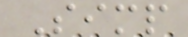Simp
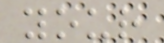your
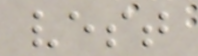vest
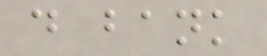d bank
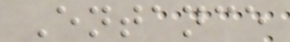Entance
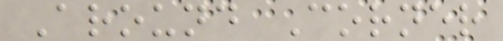Around Corner
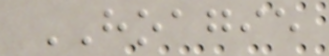HOAGIE
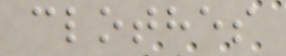clothes
